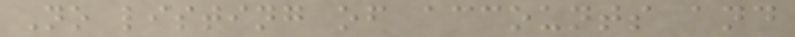No listing of accounts and
